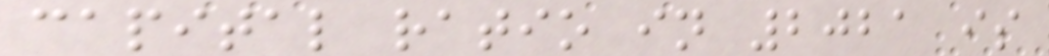capital ratio in 2021 is
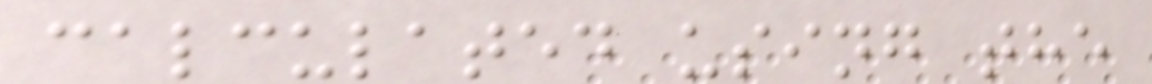calculated using the
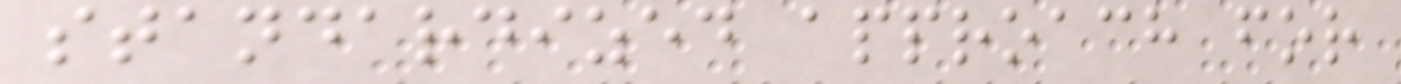standardized approach for
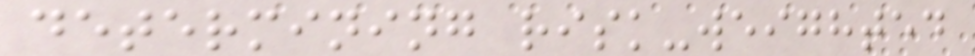determining risk-weighted
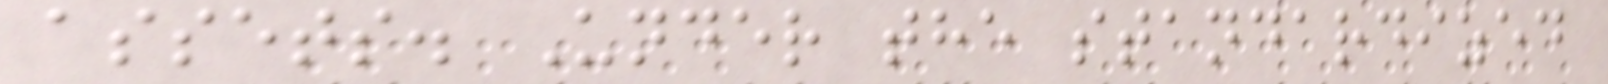assets. Under the standardized
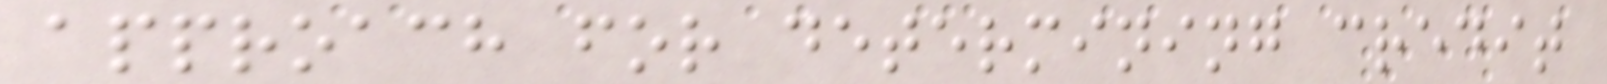approach for determining credit
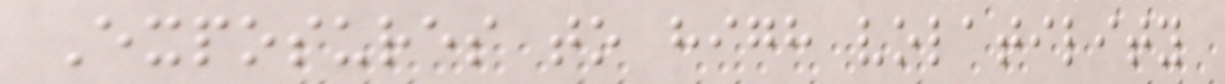Exposures to high volatility
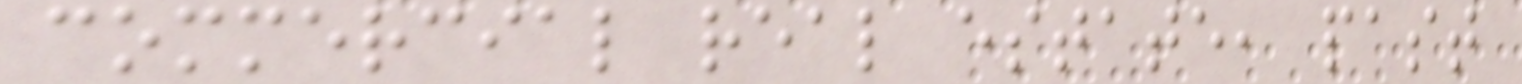commercial real estate, past
